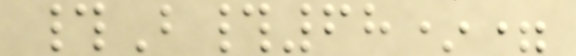#B#68*=
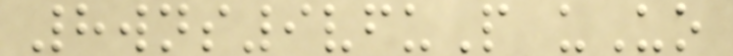8wns9vfuP uUo
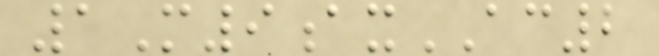1M9axAC2
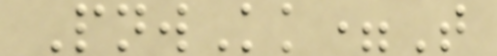PnwKk=T
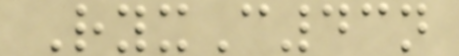RyxC43n
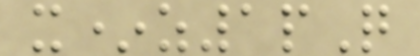x*z1pQ
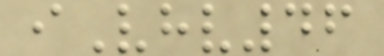iVhv46
